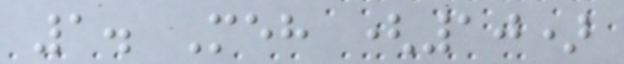1. Meh (10)
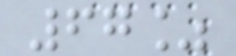67%
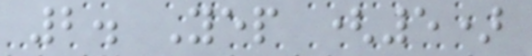2. Yep (5)
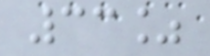33%
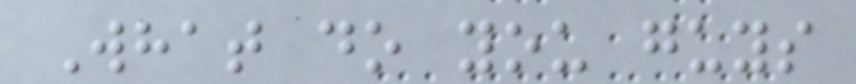What do you guys
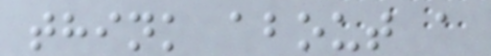think about a
